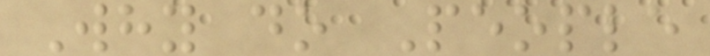Why do People
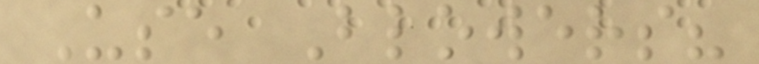Use Blowers?
